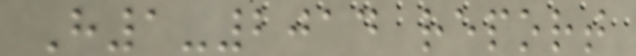H1-2014 report
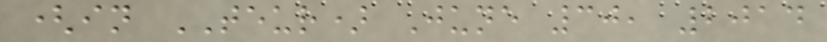(in TEUR) June 30, 2014
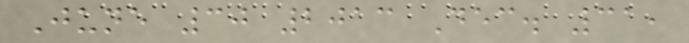June 30 2013 Dec. 31,
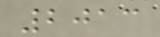2013
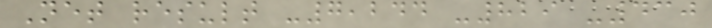Net result -7,244 -829 -430
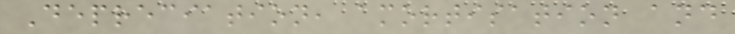Depreciation, amortisation and
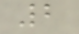2
